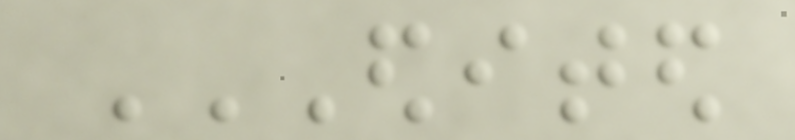EDITED
